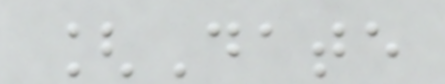[Date
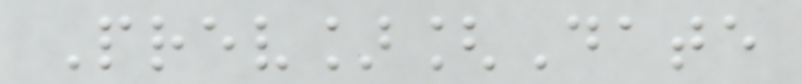Prev][Date
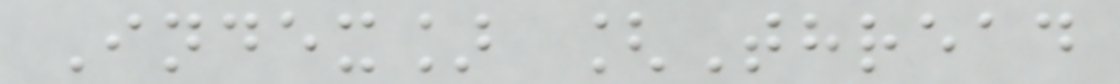Index] [Thread
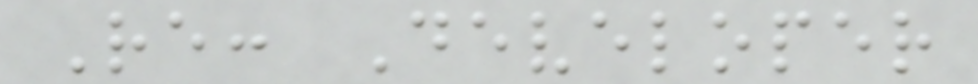Re: Developer
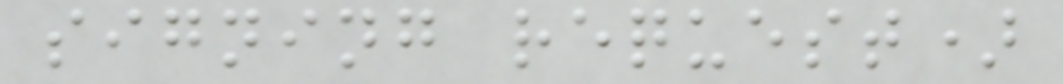signing request)
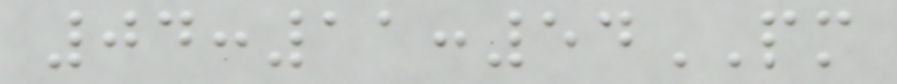04:11:54PM
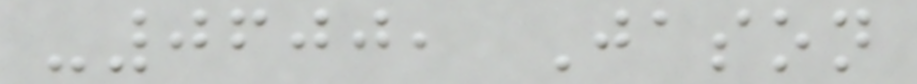-0600, Jason
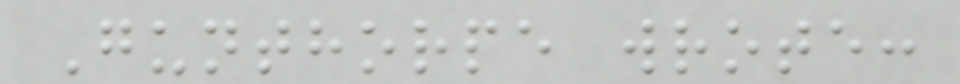Gunthorpe wrote:
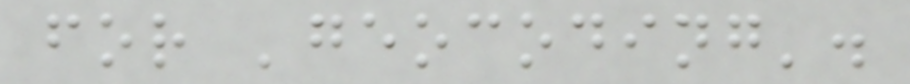for 'geocoding'.
